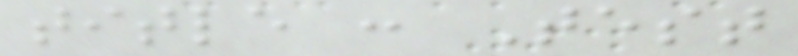title : Test
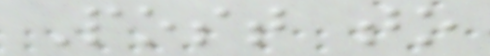Post to
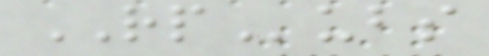RPubs
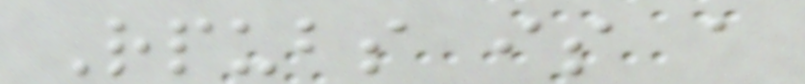Rpubs is a
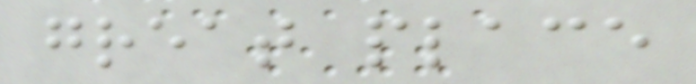great place
